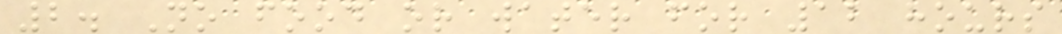2. No food or water for 12 hours
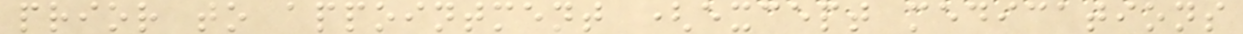prior to appointment (except medications
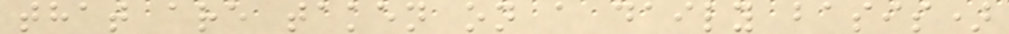that are taken on a daily basis)
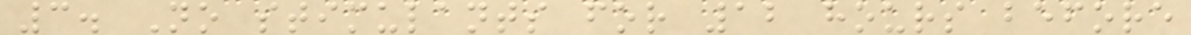3. No stimulants for 12 hours before
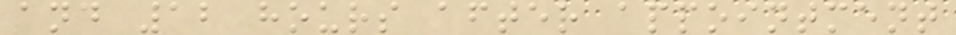and 12 hours after appointment
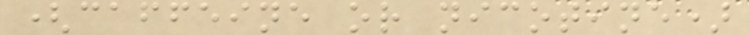(caffeine or nicotine)
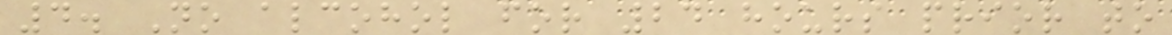4. No alcohol for 24 hours prior to
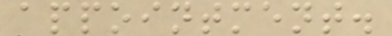appointment.
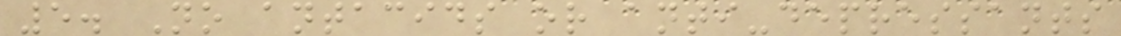5. No antacids or anti-depressants
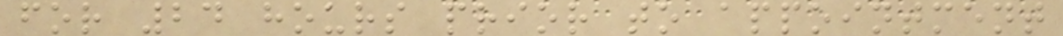for 24 hours prior to appointment
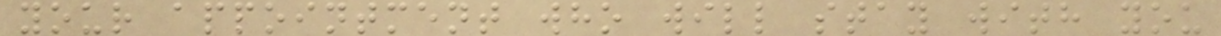your appointment who will stay with you
